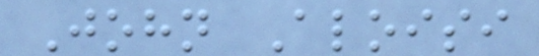John Aloisi
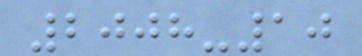2008-10
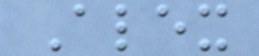Alex
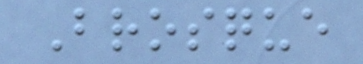Brosque
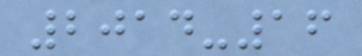2014-16
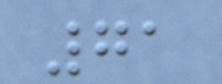71
